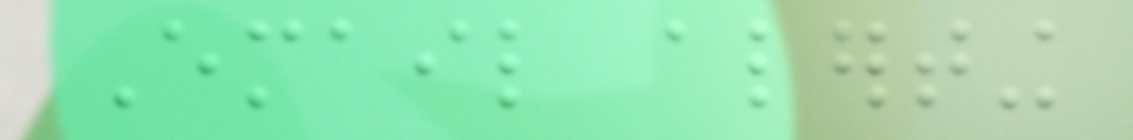Email alerting
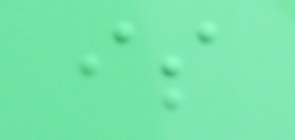is
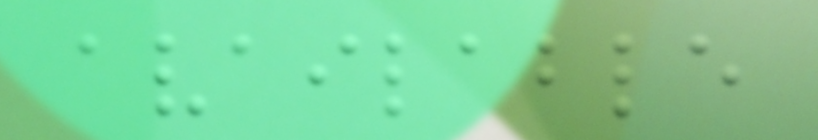available
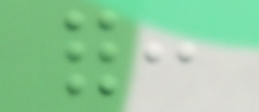for:
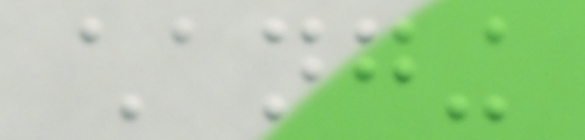changing
